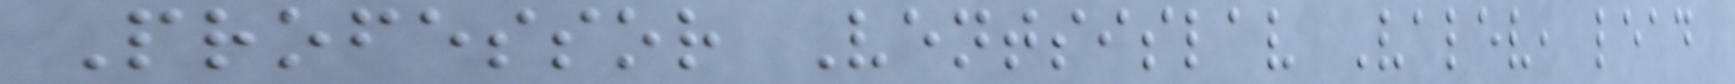Professor Ventsislav Valev, lead
